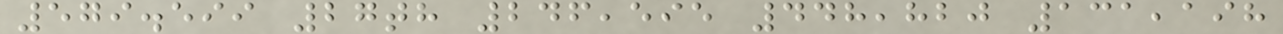579.599 27th 246,595 448,820 131,198
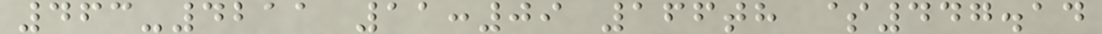463-4211 11:09 166th $447.14
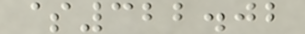$322.02
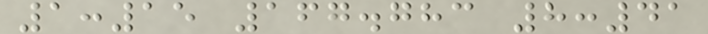1:15 167.783 8:41
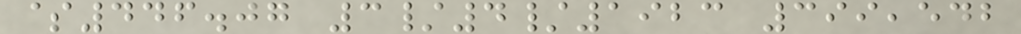$446.07 3/4/1923 399,542
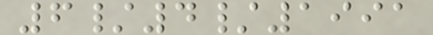6/4/1991
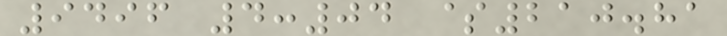9496 4:04 $210.81
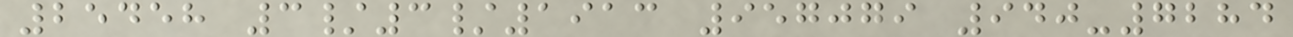25458 3/3/1913 957079 940-7284
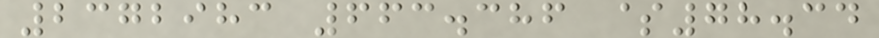2372983 663.386 $78.34
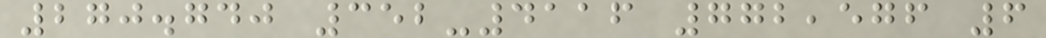270.740 352-4116 772,576 6
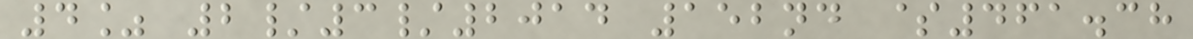4% 2/3/2014 152nd $461.38
